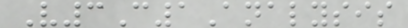V3C1Analysis
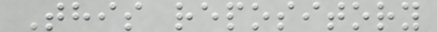This repository
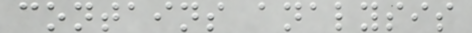contains analysis
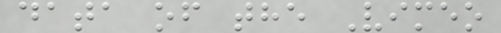data of the Vimeo
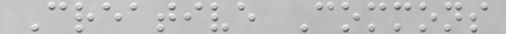Creative Commons
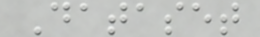Dataset
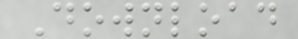Download
